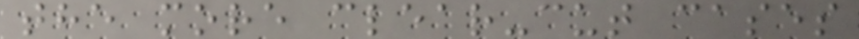the more clear-cut cases
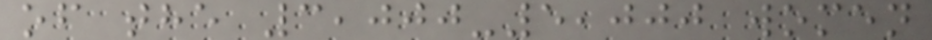of the 3,000-5,000 women
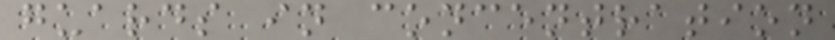guards in concentration
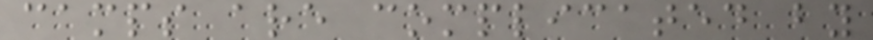camps are complicated by
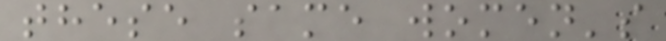these same women's
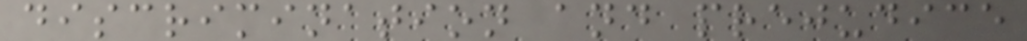discrimination and prejudice
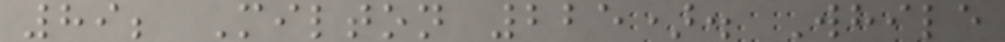89; Milton 225). While
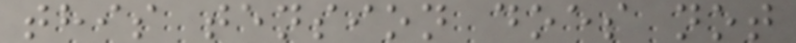this tension does not
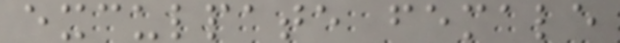exculpate female
